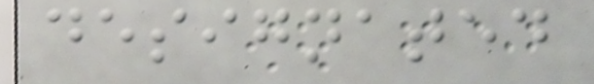designated
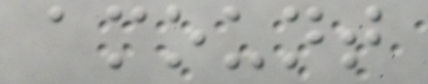amount
